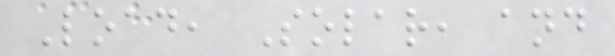Load, Solar, and
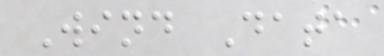Wind Data
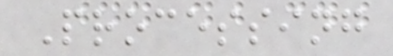Processing
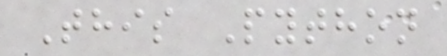This Python
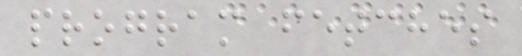program fetches
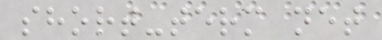short-term net
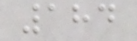184
